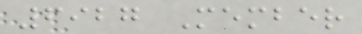6927 Member
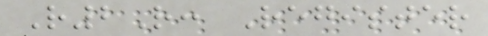R2R: Register
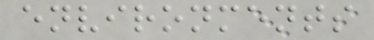environments
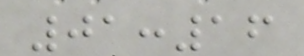01:16
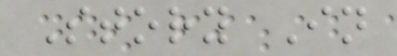Story In
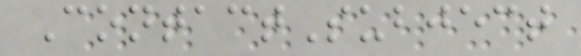ContactSubject
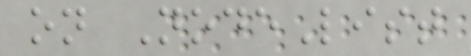on NodeList
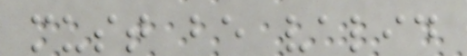must be valid
